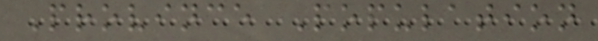Province Population
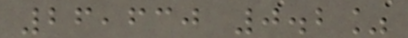26,630 0.2%
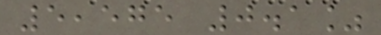5,575 0.1%
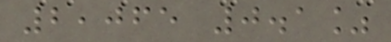2,065 0.1%
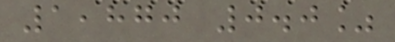1,870 0.0%
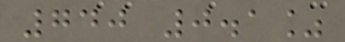740 0.1%
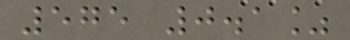575 0.1%
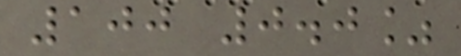100 0.0%
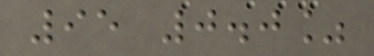95 0.0%
